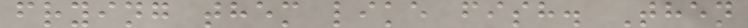frying them like fish. Then
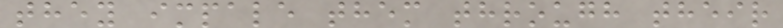they impale them through their
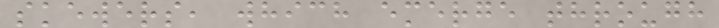skewers, which emerge through
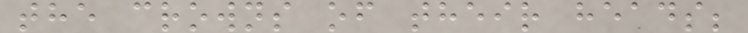the crowns of their heads;
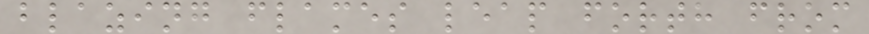blazing flames leap forth from
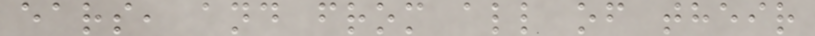ears, and from all of their
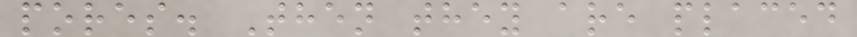pores. Then they are placed
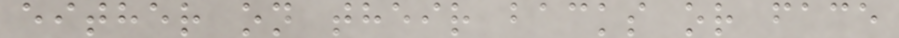either on their backs or face
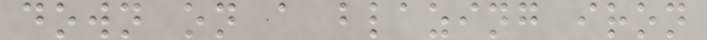down on a blazing iron
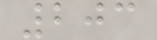203
